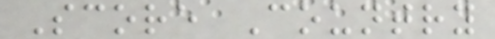Score Country
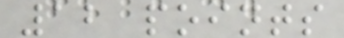12 points
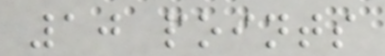10 points
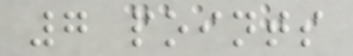7 points
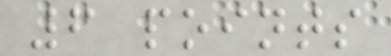6 points
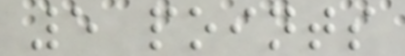5 points
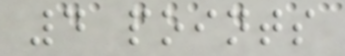4 points
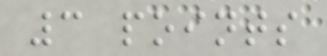3 points
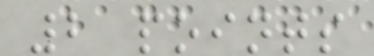2 points
